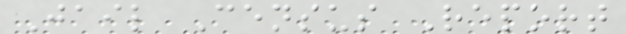Jail Census Report
